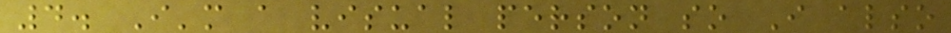4. I'm a visual person so I also
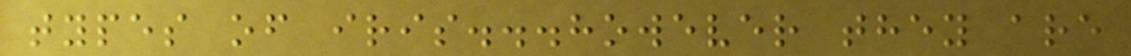types of iris...however they are
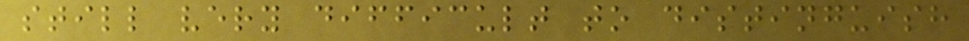still very difficult to distinguish
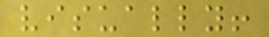visually!
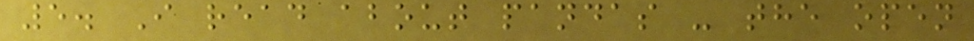5. I read about pandas - the open
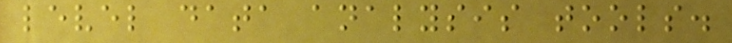level data analysis tools.
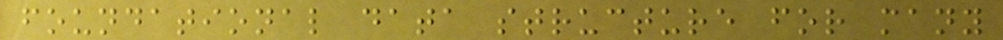foundational data structure for many
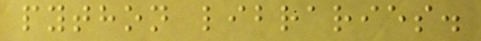python libraries.
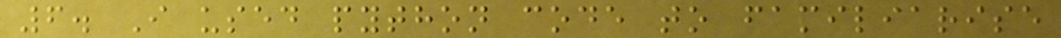6. I used python code to familiarise
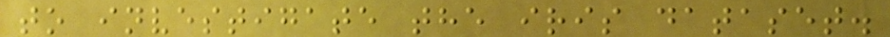to investigate the iris dataset.
